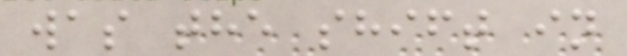was the shift in
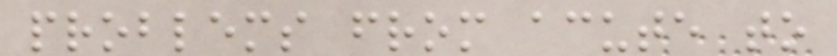problems from acute to
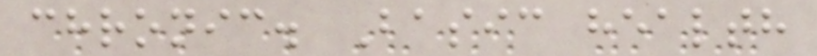chronic. Basic health
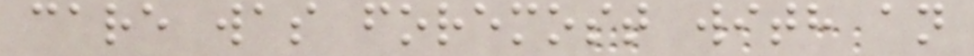care was foremost with an
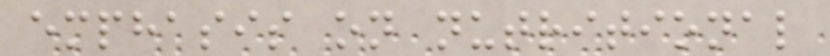emphasis on nutritional
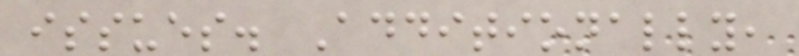issues. Additionally,
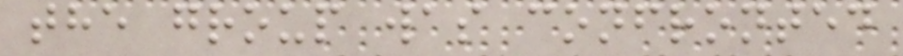the group was confronted
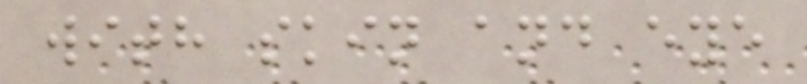with skin and eye
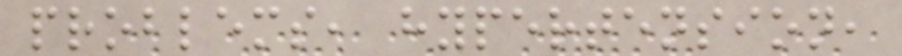problems, hypertension,
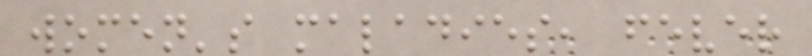women's maladies, fever
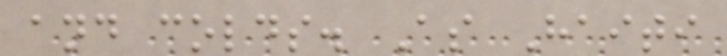and colds. As Haiti
